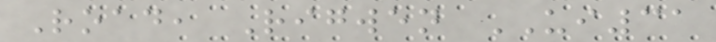Road, Rigwen UI31
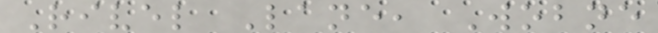Rivel Lane, Wobne
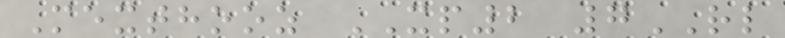Mexthooz XP2 7RL
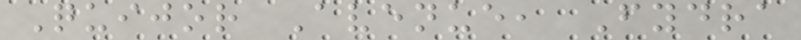Quijor Avenue, Fydra
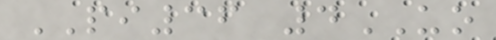PI36 4UO
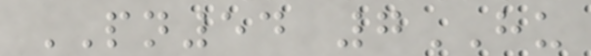PN54 7HU
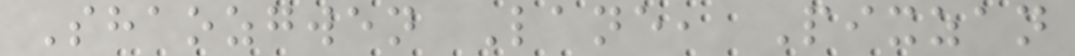Shaozgwen Lane, Pixzan
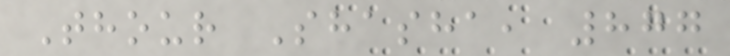Thour Shasha, 877
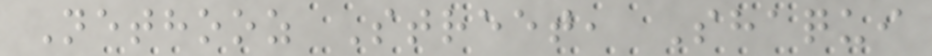Nethooz Street, Shaqui
